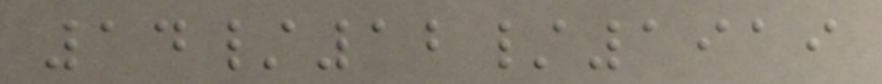14/12/1919
